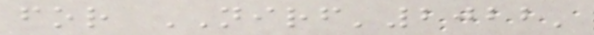for NIRF'2022'
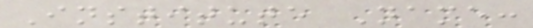Institute Name:
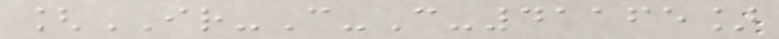[IR-C-C-41165]
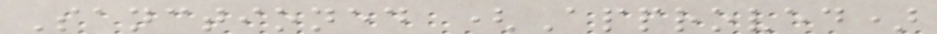Sanctioned (Approved)
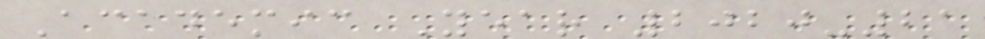Academic Year 2020-21
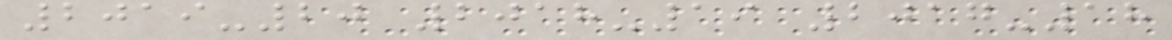2019-20 2018-19 2017-18
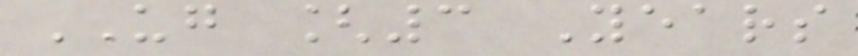UG [3 Years
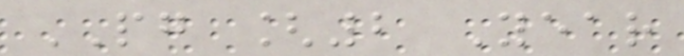PG [2 Year
